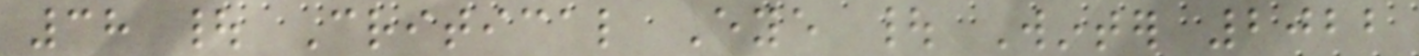38 | Critical Eye | Winter 2022
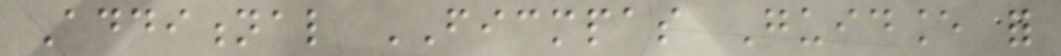Additional FICMPAS Guidance for
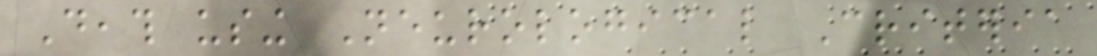Death using Neurological Criteria
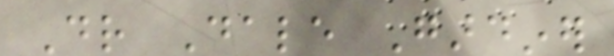Dr Dale Gardiner
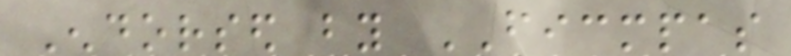Endorsed by FICMPAS
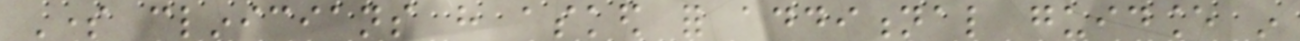Some clinicians have asked for additional guidance in
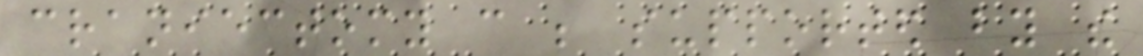craniectomy can be supported by the
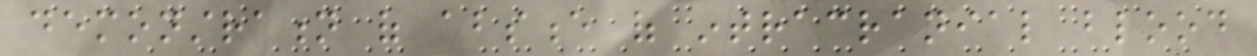demonstration of absence of intracranial blood
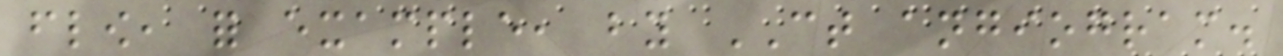flow, for example, by CT angiogram.
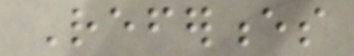References
